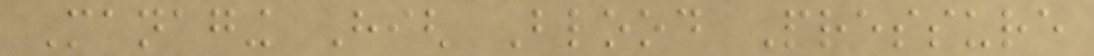Managing High Blood Pressure
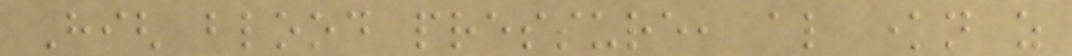High blood pressure, also known as
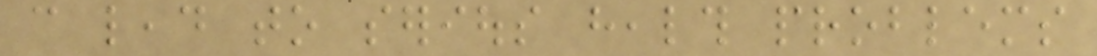can lead to serious health problems
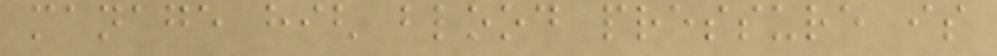manage high blood pressure is
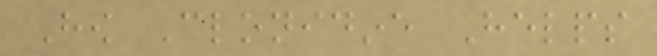How Clonidine Helps
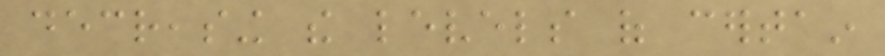decreasing the levels of certain
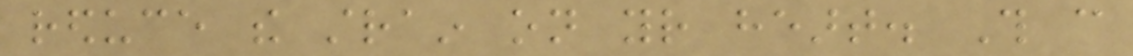reduce the strain on your heart. This can
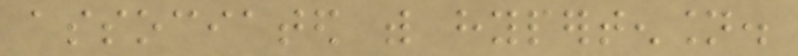associated with hypertension.
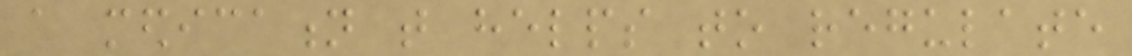a medication that helps to regulate
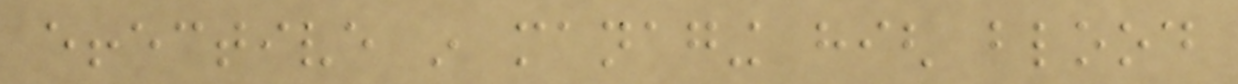effective in managing high blood
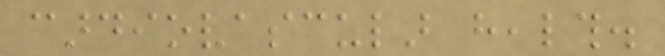cardiovascular health.
